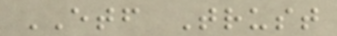ETF Trust
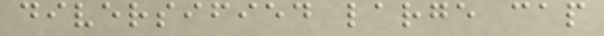diversified large cap
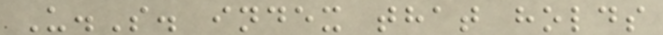U.S. index that holds
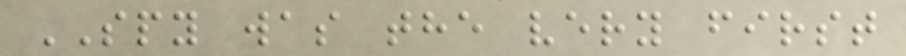SPY was the very first
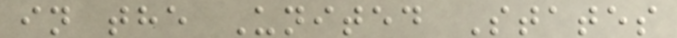in the United States
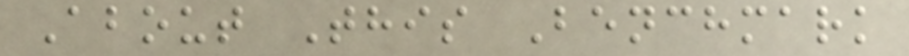About This Benchmark
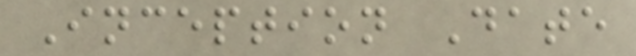Inception Date
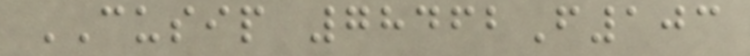CUSIP 78462F103
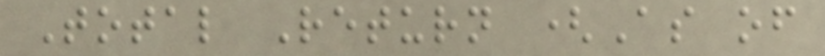Total Return (As of
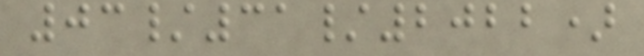03/31/2022)
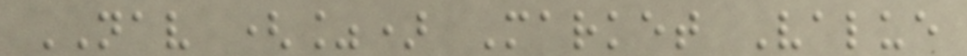NAV (%) Market Value
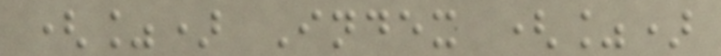(%) Index (%)
